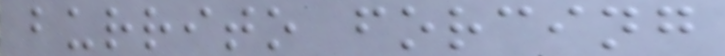burrito forcing
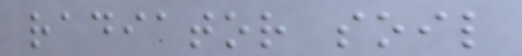radiator soil
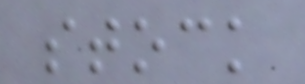stock
